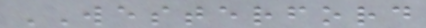WESTERFORD
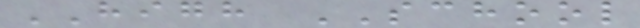HIGH SCHOOL
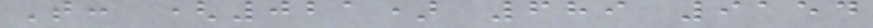T: (021) 689 9154
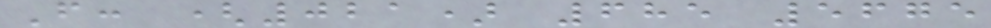F: (021) 685 5675
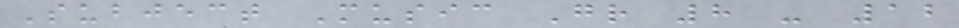Subject Music Gr 8 - 12
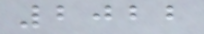2022
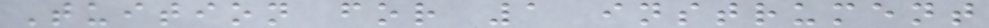Tuition for 1 instrument
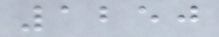1250
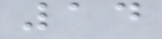14
